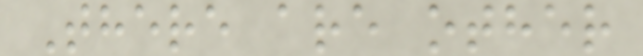There are other
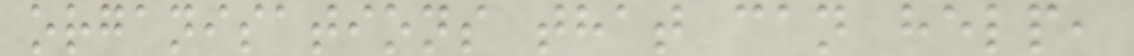organisations that can help,
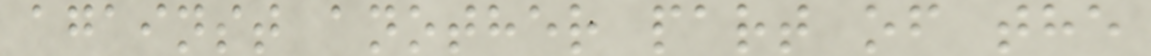against another part of the
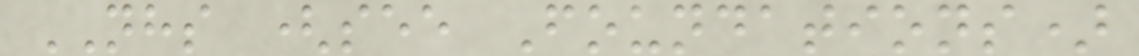NHS (see Foundations)
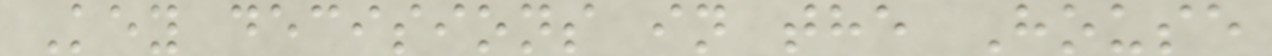Key decisions in the House
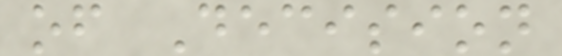of Decision
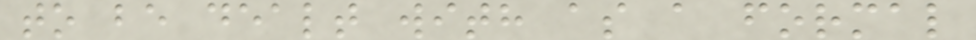to be dealt with as a formal
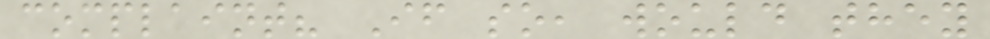complaint? If so, would they
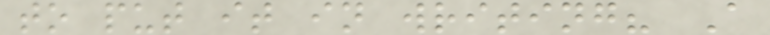to put it in writing? A
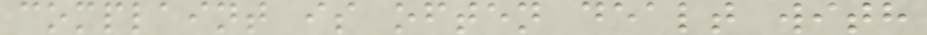complaint is often dealt with
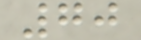70
